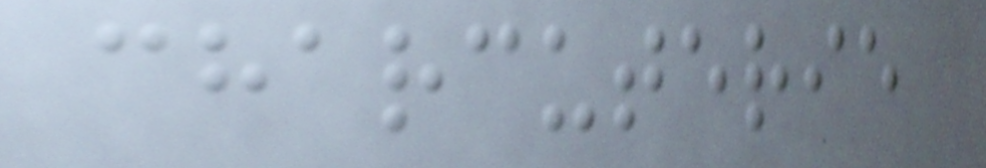charcuterie
